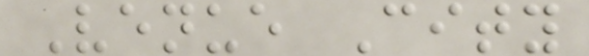Venue City
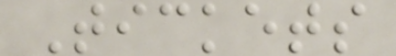Tickets
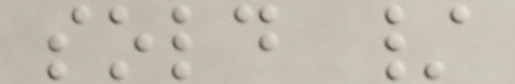sold /
